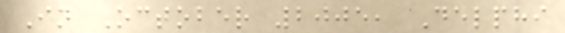In October 2005, Delphi
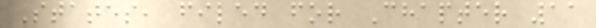States, filed for Chapter 11
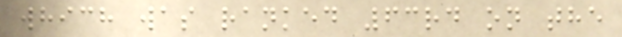which was ranked 63rd on the
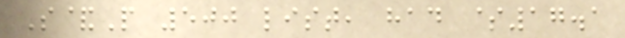S&P 500 list, had $17.1
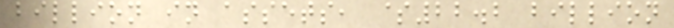billion in assets, $22.2 billion
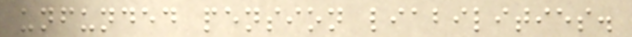unfunded pension liabilities.
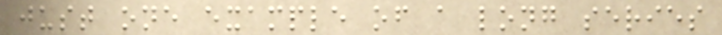just one example of a long series
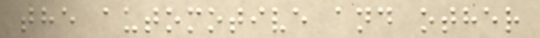the automotive and other
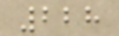228
